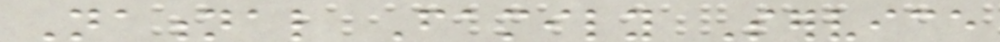National Family Service
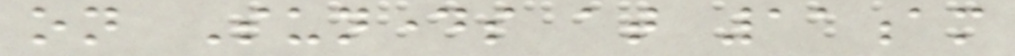on Sundays at 11am
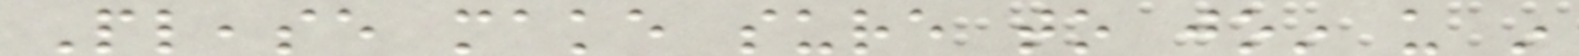Please make sure to join us in
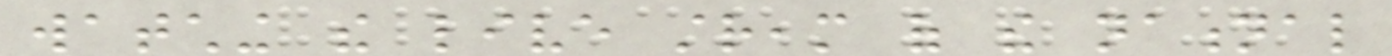watching the live stream of the national
